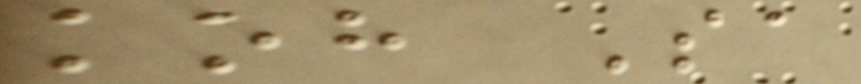koh Sa
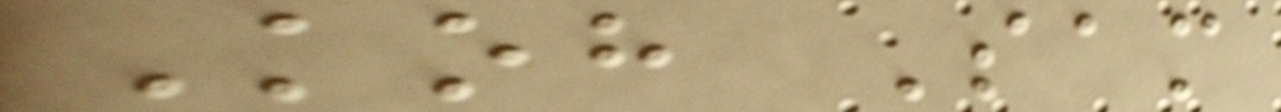Koh Sam
